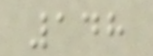148
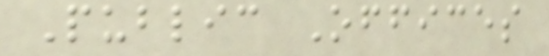Public Offices
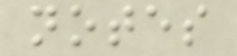notes
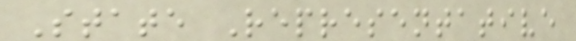State Representative
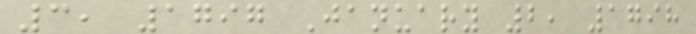3, 1797 January 2, 1798
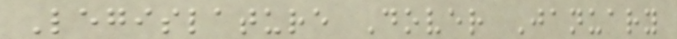Legislature Dover January
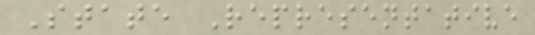State Representative
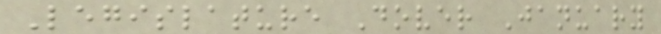Legislature Dover January
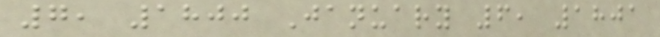7, 1800 January 6, 1801
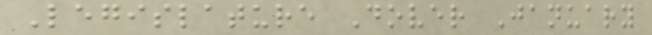Legislature Dover January
